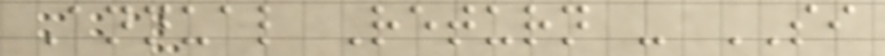Annual Return - SI
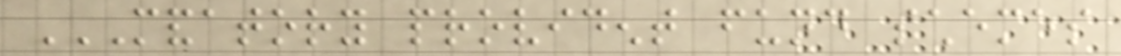MANDATORY PROVIDENT FUND SCHEMES
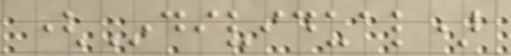(Individual)
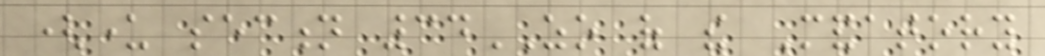(under section 34ZO of the Mandatory
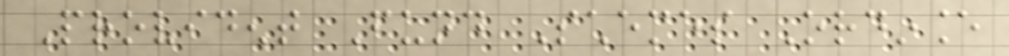Provident Fund Schemes Ordinance
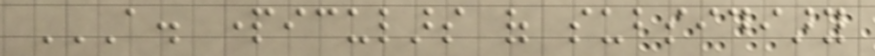A. PARTICULARS OF SUBSIDIARY
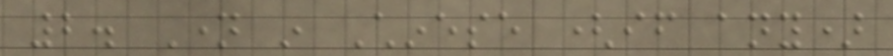2. Name in Chinese (if any)
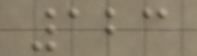123
